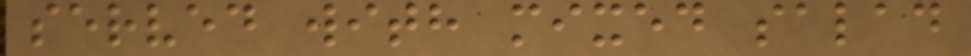served with mixed salad
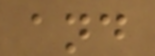and
